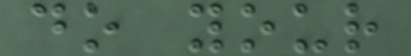do your
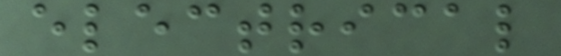electrical
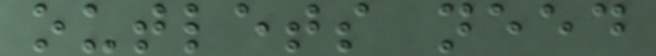outlets need
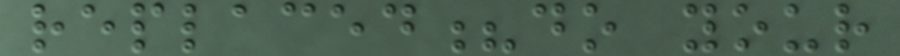replaced?do your
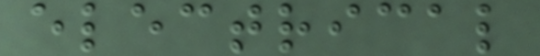electrical
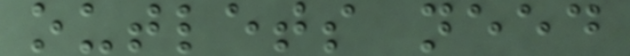outlets need
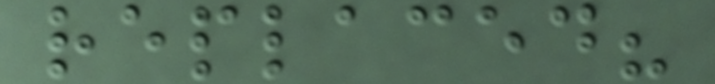replaced?
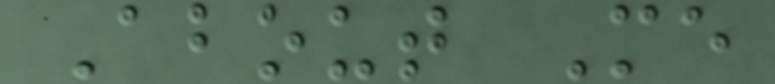About Me
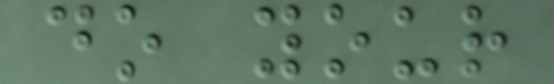do your
